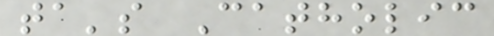ta's Catholic
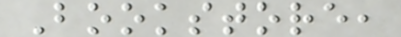Bookstore,
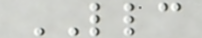LLC
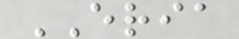ERIA
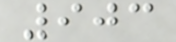903
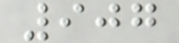907
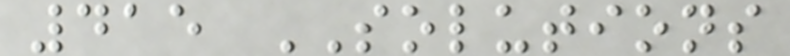415 SOLUTIONS
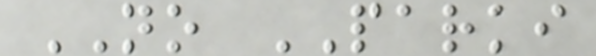NO PARKI
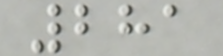281
